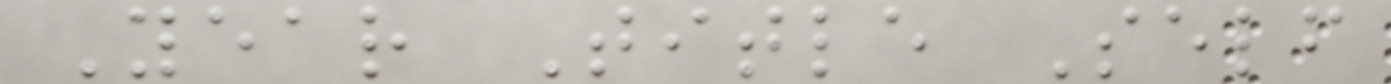Year Title Self
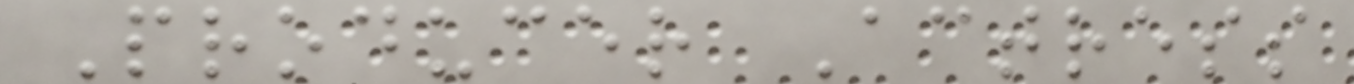Producer Actress
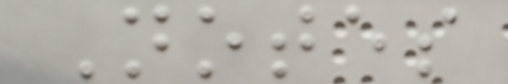Notes
